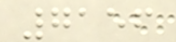7156
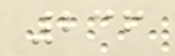236
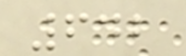642
